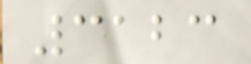3123
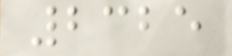2325
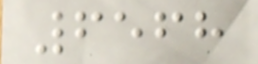6568
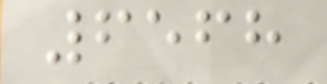6568
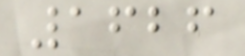1626
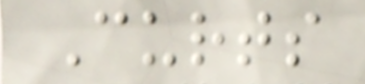Curts
